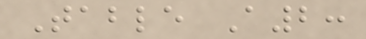Table A2:
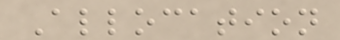Allocation
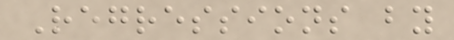Regressions by
